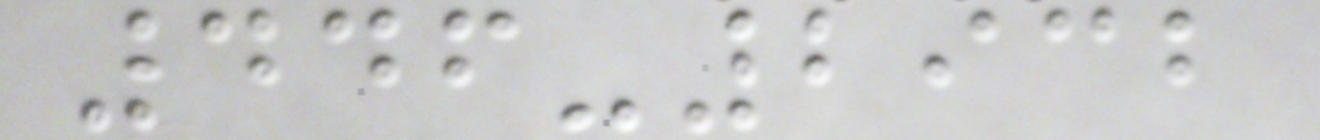446-2932
